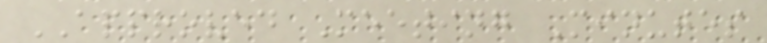APPROVED Meeting Minutes
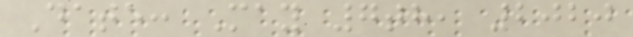Date: May 7th, 2020
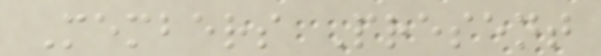Members Present
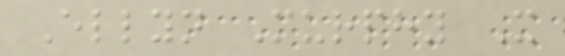Ellyn Murphy X
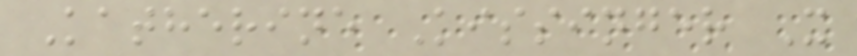Katherine Kissinger X
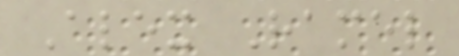Alex Ramel
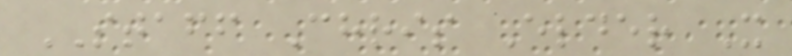STAFF Chris Elder X
